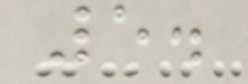5.
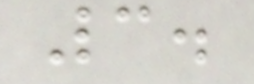3.
